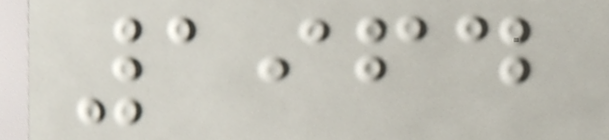1964
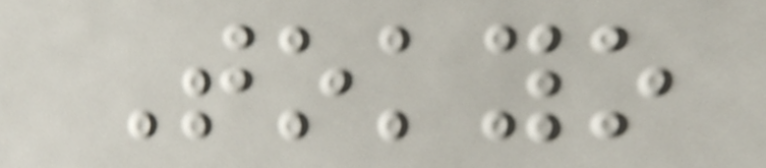Tokyo
